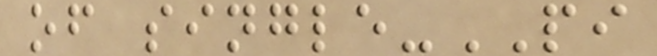of single-PI
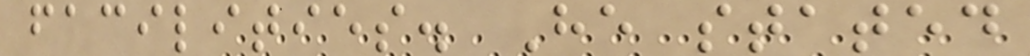facilities. He stated
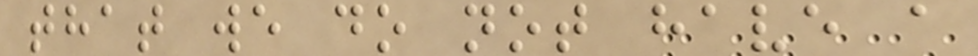that we do not have a
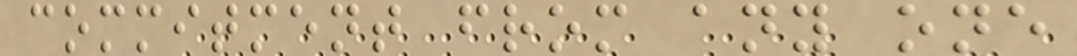commitment from any one
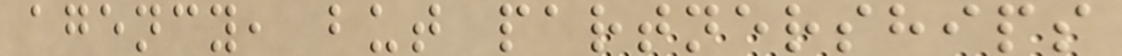agency, but partnerships
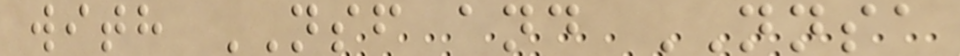with NSF and NNSA
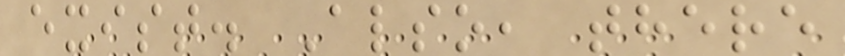exist. Also, there
